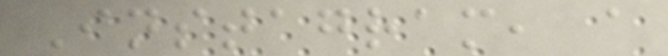Instagram, a
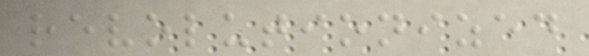revolutionized
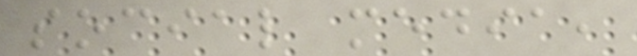social media,
